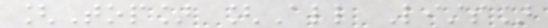[Top] [All Lists]
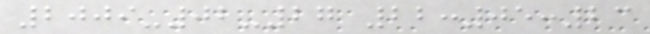2009-02-27 22:05:23
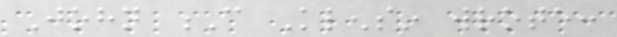John C Klensin wrote:
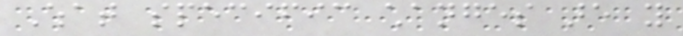What specific changes are you
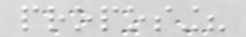proposing?
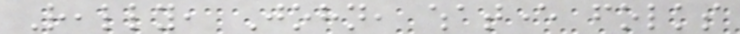Really, John, whatever folks
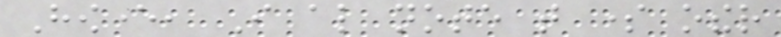However, I also note that some other
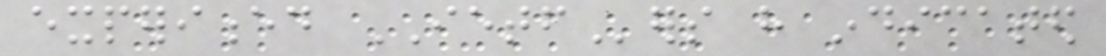experienced IETFers have indicated
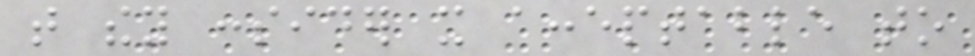that they consider it acceptable to
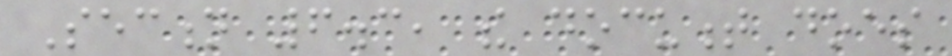Section 6.3, the document does
